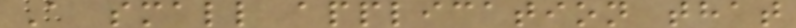A small application that
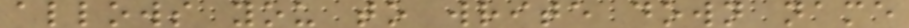allows you to write down name
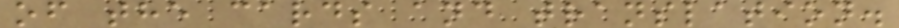of the cards and translation.
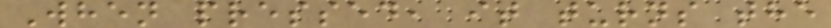When pressed, it turns the
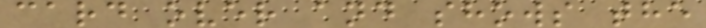card over and shows the
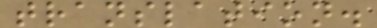translation.
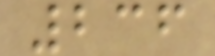236
